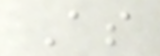As
